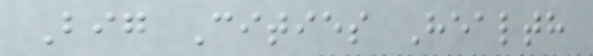Big Cities Health
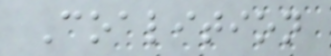Coalition
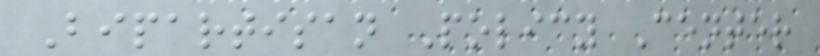Bipartisan Policy Center
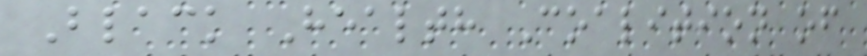Black Health Coalition of
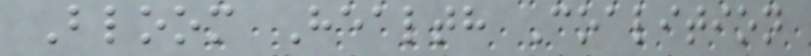Bloom Health Coalition
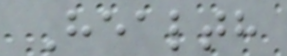Health
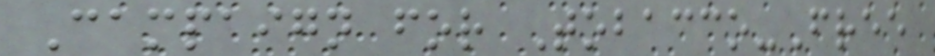Campaign for Tobacco-Free
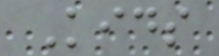Kids
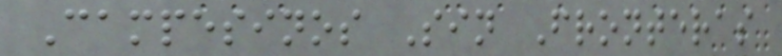Campesinos Sin Fronteras
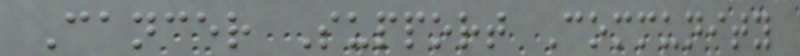Cancer Support Community
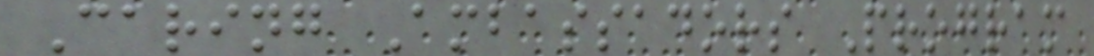Caring Ambassadors Program
